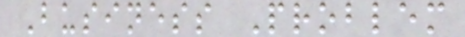Business Problem
